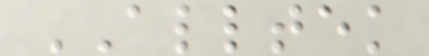ALLTEK
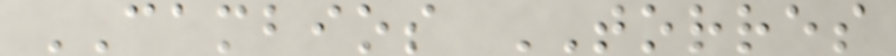CAMBIOS TORRES
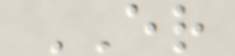ER
